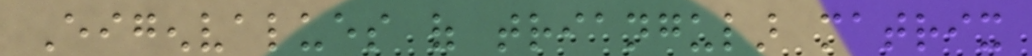Eigenvalues of triangular matrix
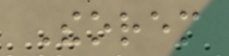Theorem
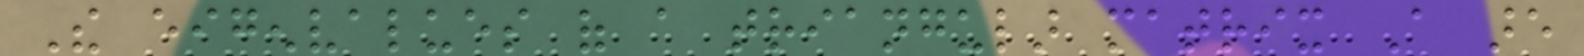The eigenvalues of a triangular matrix A are
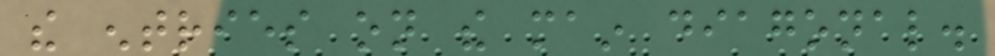the entries on the main diagonal.
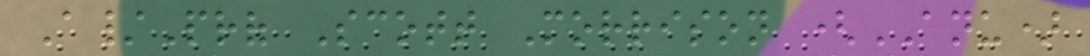A/Prof Scott Morrison (ANU)
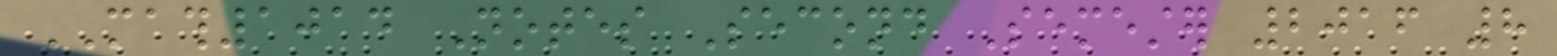MATH1014 Notes Second Semester 2016 8
